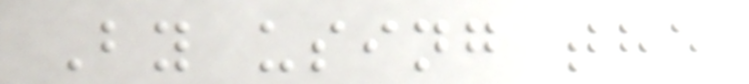By using the
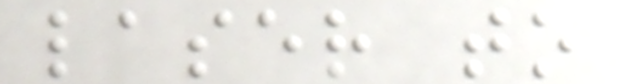laser to
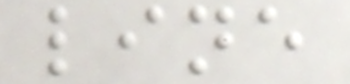line
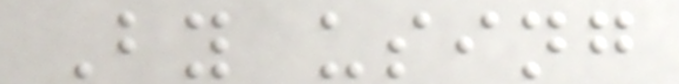By using
